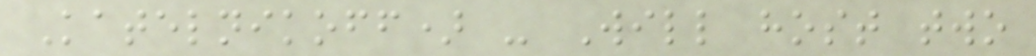Katelnikoff) - Will host two
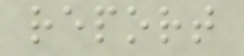report
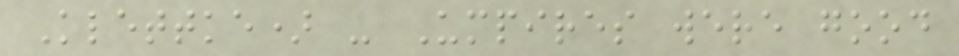Klettke) - Umpires were good
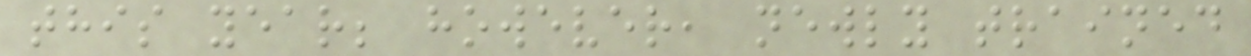this year; however, newly trained
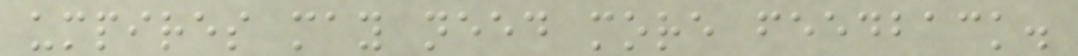umpires may need more feedback.
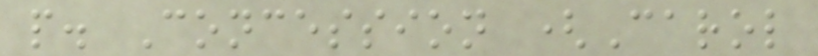p. Concession (Carol
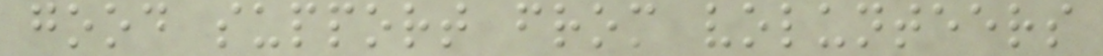good support from volunteers
